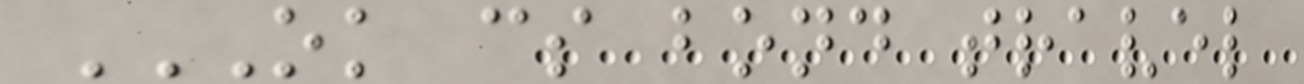OK CS BOND TRAVEL
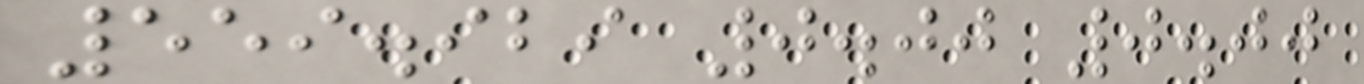559.929 0.00 0.00
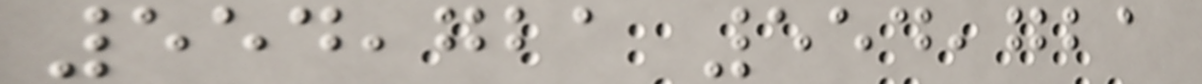554,721 554,721
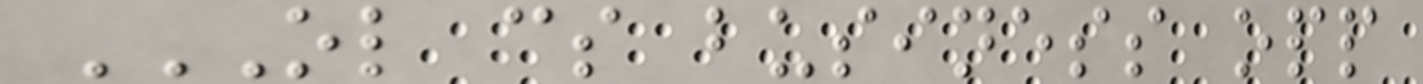OL CS BUSINESS OPP
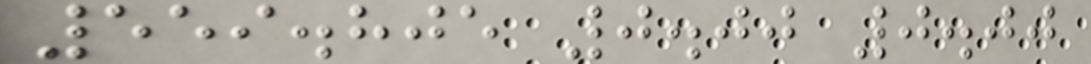559.805 0.00 0.00
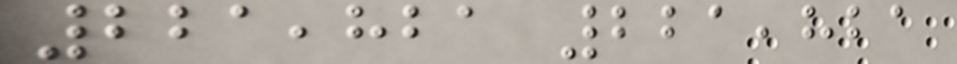221,821 221,821
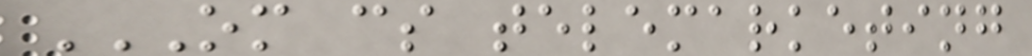OM CS TELEMARKETING
